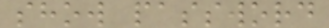show password
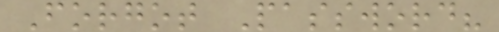Forgot Password?
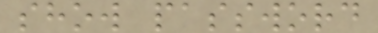show password
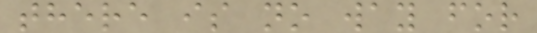there is no way for
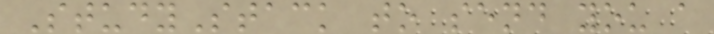StudyStack to send you a
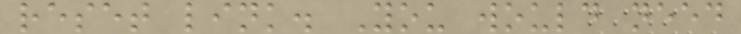reset link. You would need
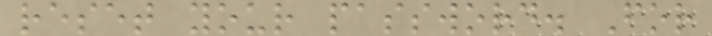reset your password. For
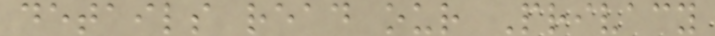details read our Privacy
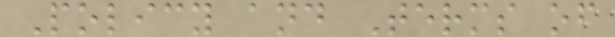Policy and Terms of
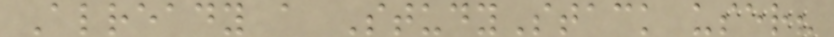Already a StudyStack user?
